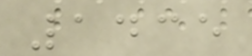1435
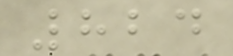824
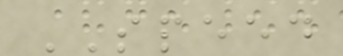SPEED
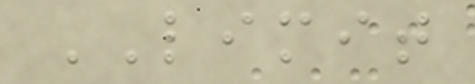LIMIT
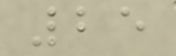25
